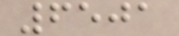6501
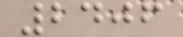2406
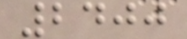2400
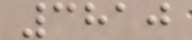3810
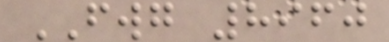FWG 8960
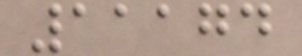11174
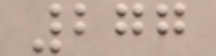277
